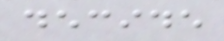decide
